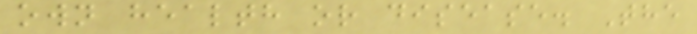own health or disease. The
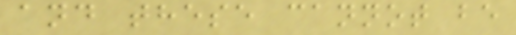and these cannot be
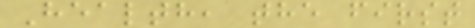Health, the first
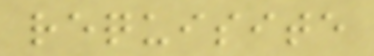requisite
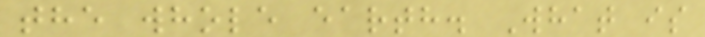the whole earth. What is
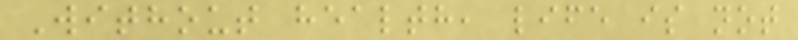Without health, life is not
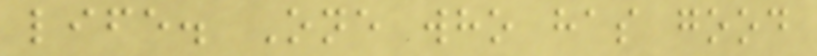life. One who has good
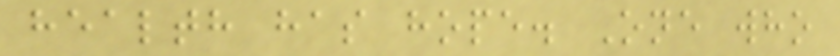health has hope. One who
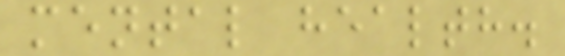mental health.
